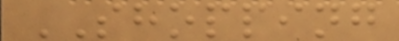SHOPPING
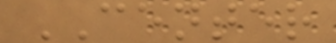CENTER
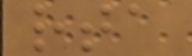rta
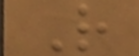R
